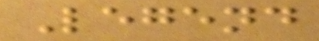Legend
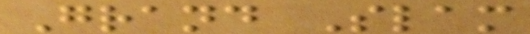Grand Slam
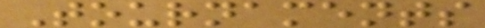Tournaments
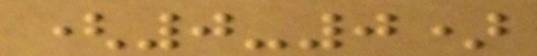(0-0)
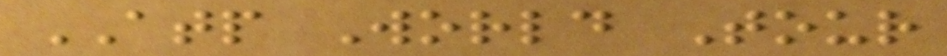ATP World Tour
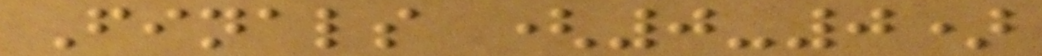Finals (0-0)
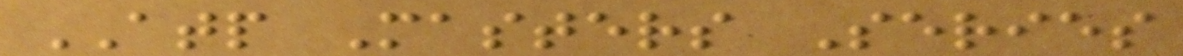ATP Masters Series
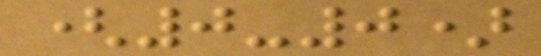(0-0)
